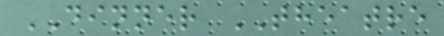DINNER THEATRE
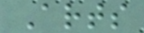Arts
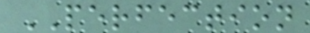PERFECTION
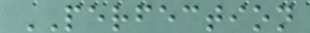PERFECTION
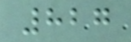827
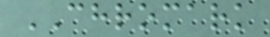CHROMARK
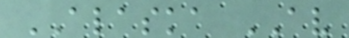ALASKA AV
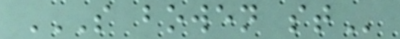S BOWEN ST
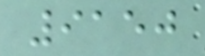9150
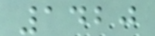1420
